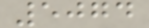5074
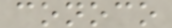conoco
